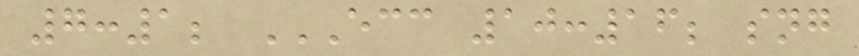7:1; ECC 10:16; SNG
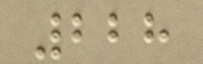228
